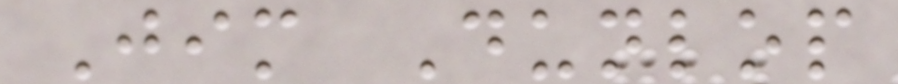Jim Dunlop
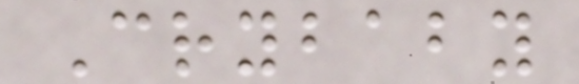Crybaby
